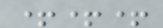+++
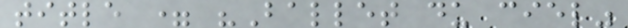title = "Ballet du ciel"
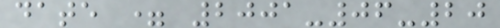date = 2001-06-20
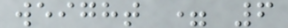weight = 6
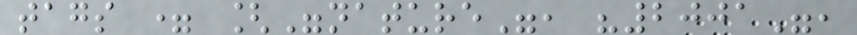tags = ["nature", "2001",
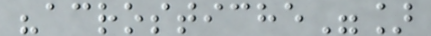"acrostiche"]
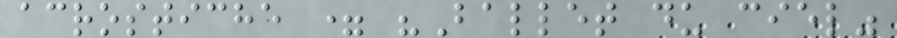acrostiche = "Ballet du ciel"
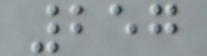257
